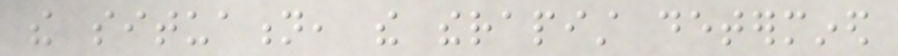the situation, the therapist determined
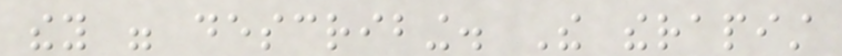they were describing. The therapist
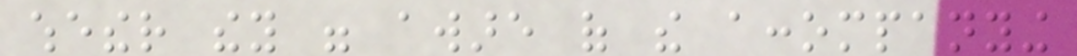whether they were aware of the accompanying
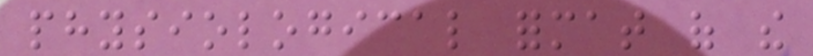physiological format of the
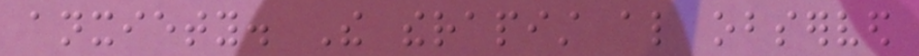anxiety. The therapist also observed
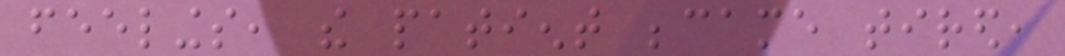feelings, the patient became tired,
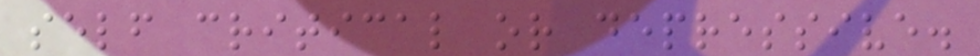self critical or depressive.
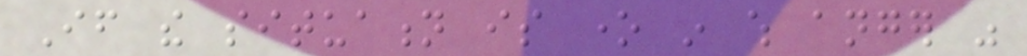If the situation is one in which anger was
